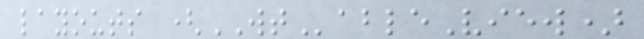layouts (WTableView)
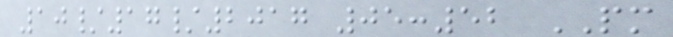10/17/2017 05:52 PM
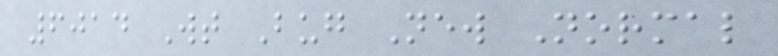6014 Wt Bug New Normal
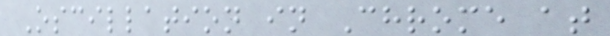Oscillation in Chrome at
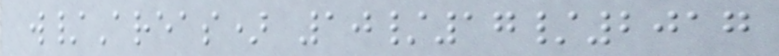w/Areas) 10/17/2017
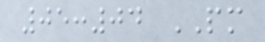05:04 PM
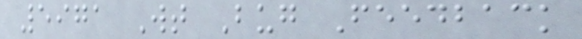5971 Wt Bug Feedback
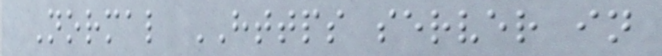Normal HTTPS server in
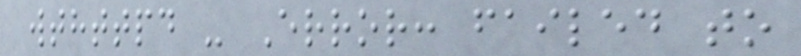wthttpd - Error: failed to
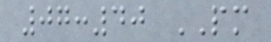07:40 PM
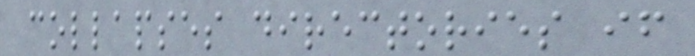collapses directories if
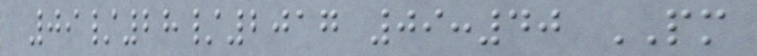09/28/2017 09:40 PM
